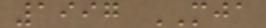1997 MJA
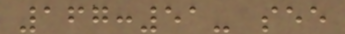167:51- see
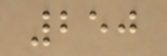250
